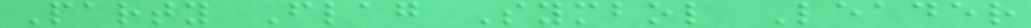Party Flag Symbol Leader
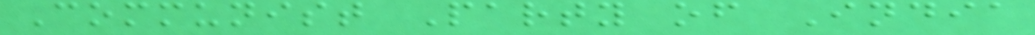Communist Party of India
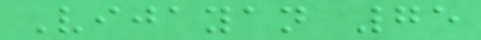Vijayan 75
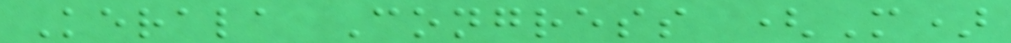Kerala Congress (M)
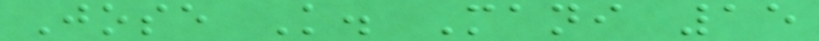Jose K. Mani 15
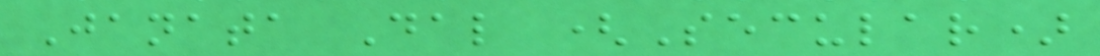Janata Dal (Secular)
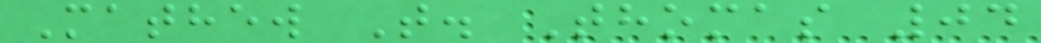Mathew T. Thomas 04
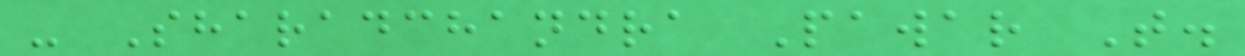- Sharadchandra Pawar T.
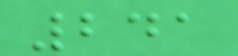241
